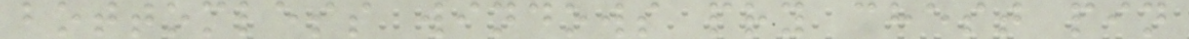bottomless windows pry chest pin
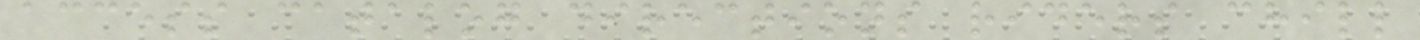access catalog directions riders chill
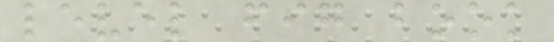level fig book
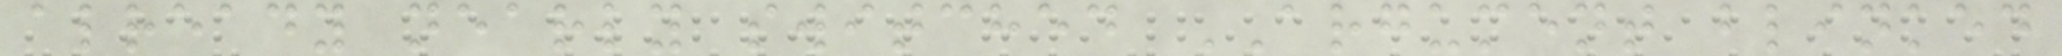already nearly switched ARGUMENT blinked
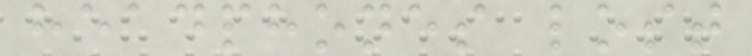headphones lost
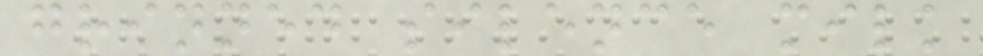grinned silence milk
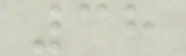38
